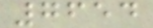7654
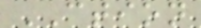CTION
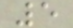5
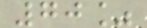70%
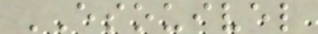ESOUIVEL
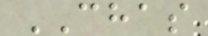CHAS
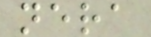nera
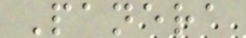Panera
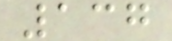137
